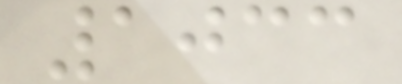1033
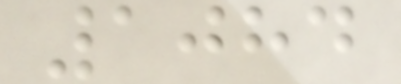1084
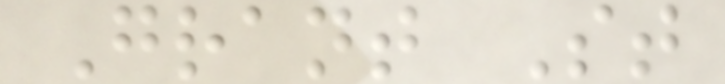Grant St
